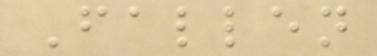Fallen
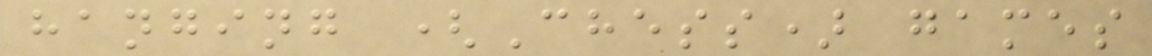hanging (Chess) games
